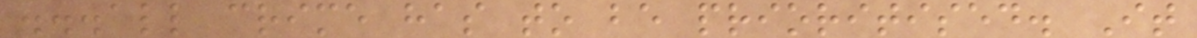...all crime has to be prioritised. It
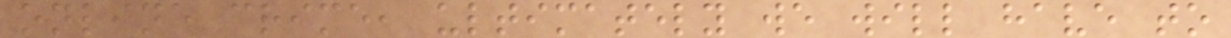online crime, ultimately we will have to
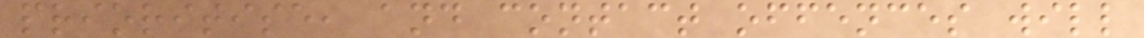prioritise, and contact offences will
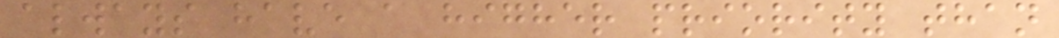always have a higher priority than
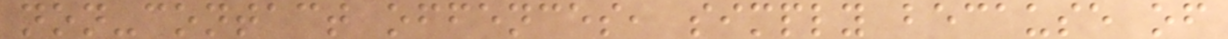non-contact offences, simply because of
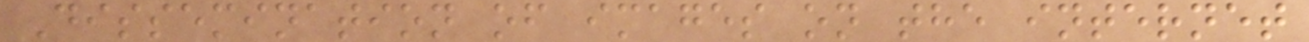Dissemination of images on the internet
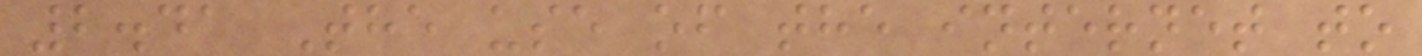2.41 The use of the internet to
